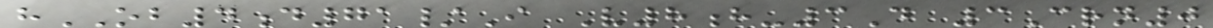hOB4d71/I V8h-3D 3Crn0
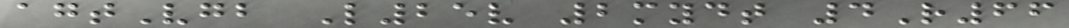agtVgb L25v 2mydt 4R66
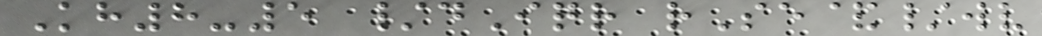Kh8-5 /dIqr rSe&/wv
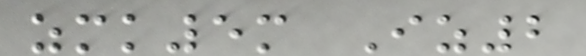zmk5m Iz2
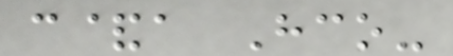c&a Hco-
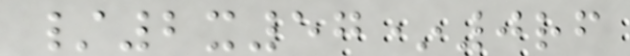/2x57*0rf
